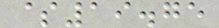$19.75
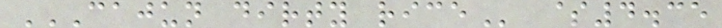CAJUN DIRTY RICE $4.35
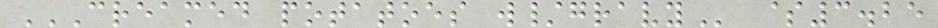CREAMED POTATOES W/GRAVY $3.25
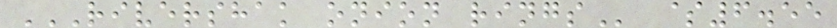RIVERSHAK ONION RINGS $6.55
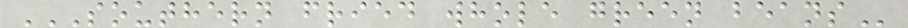SOUTHERN FRIED WHOLE GREEN BEANS
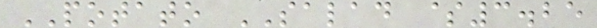POTATO SALAD $3.25
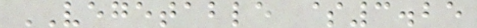VEGETABLE $3.25
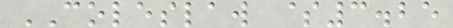COLESLAW $3.25
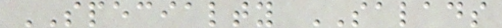SPECIALTY SALADS
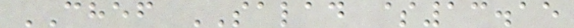CHEF SALAD $13.15
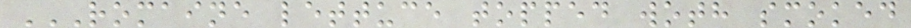ROMAINE LETTUCE TOPPED WOTH SMOKED
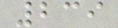239
